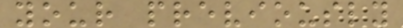your previously
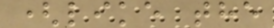(like the
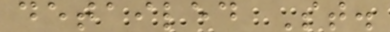detailed St.
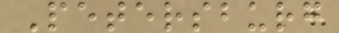Petersburg
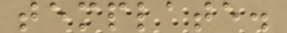template.
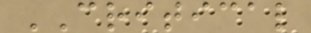CRITICAL
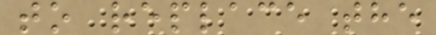to replace the
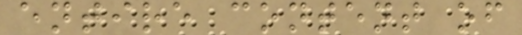entire content of
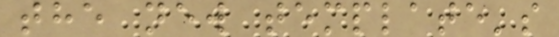the new template's
